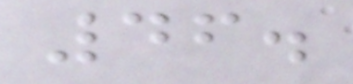46.
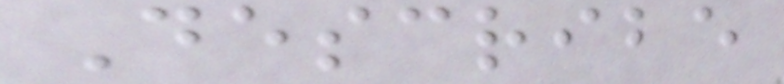Describe
